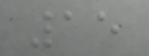15
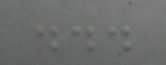...
